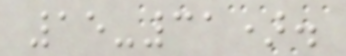15-31).
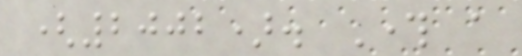(2002). Through a
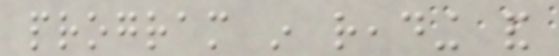program in reading and
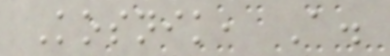Kosnik, A.
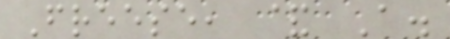Freese, & A.
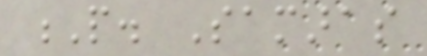P. Samaras
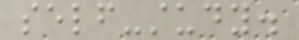self-study.
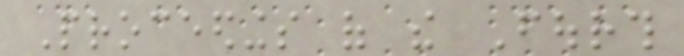Proceedings of the Fourth
